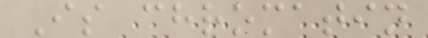Is chromatin
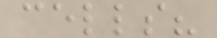cells?
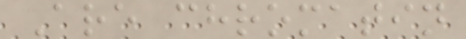Are chromatin
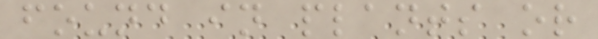found in plants or
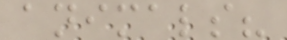animals?
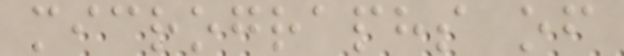micrographs of
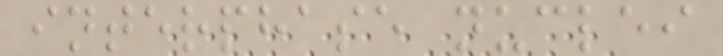interphase nuclei
